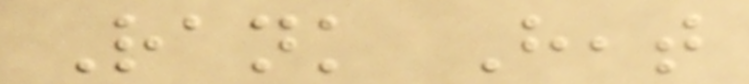Rank Heat
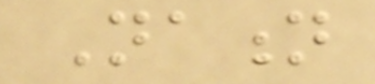Nation
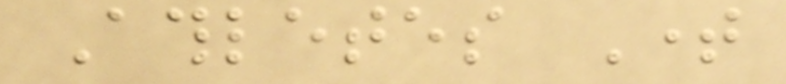Athletes Time
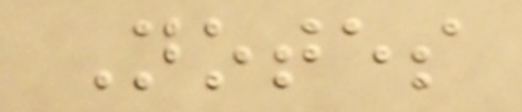Notes
